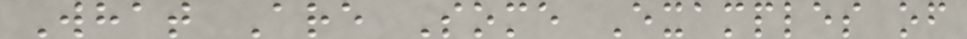What Are Some Examples of
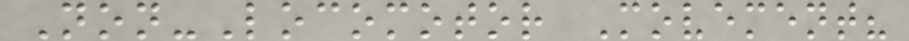Non-Locomotor Movement?
